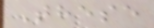These
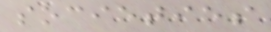societies
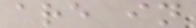are in
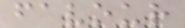favour
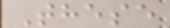These
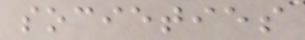societies
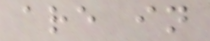are in
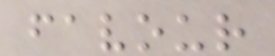favour
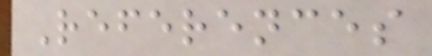References
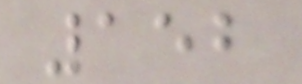152
